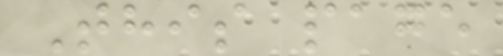This page
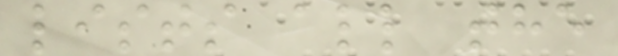lists all the
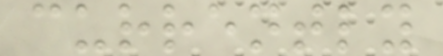currently
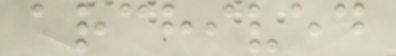archived
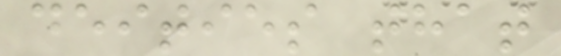deities that
